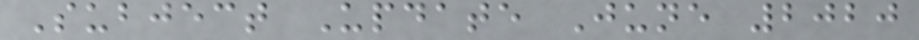Subject Update June 2020
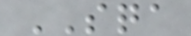SQA
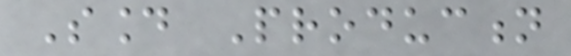Sound Production
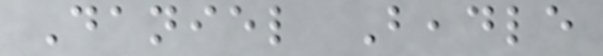Daniel Beadle
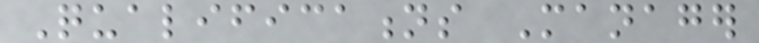Qualifications Manager
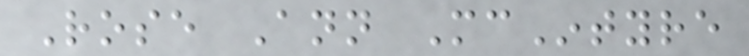Rose Ann McIntyre
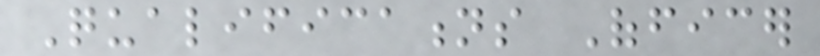Qualifications Officer
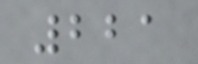221
